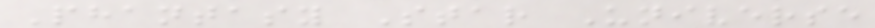Phantasy Star Universe
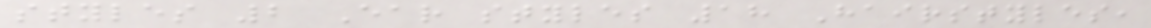styles 2 Ear styles 18 Hairstyles,
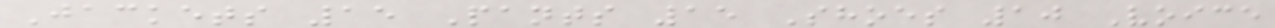Jackets 15 Pants 15 Shoes 10 Voice
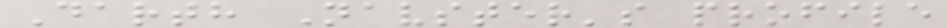Darth Navster's profile
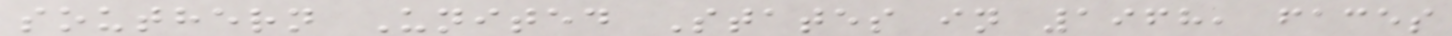southern United States in 1968, faces
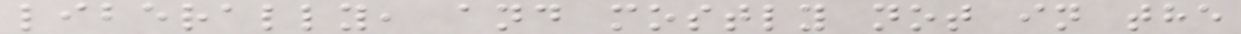liberally, and mostly not in the
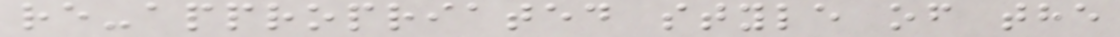re-appropriated style of the
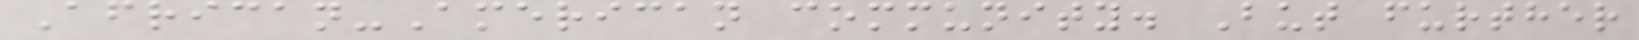African-American community. But further
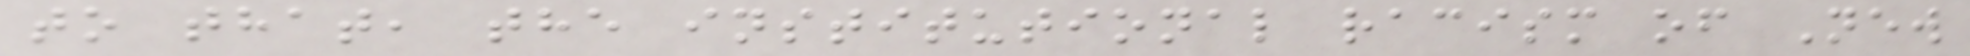to that, the institutional racism of New
